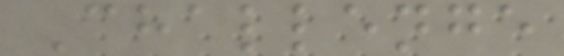Challenge
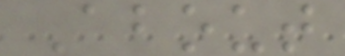About
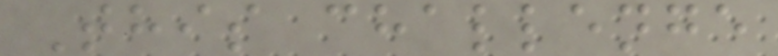This challenge
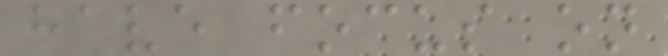have focus on
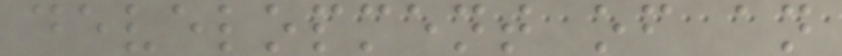development of an
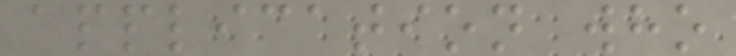application who
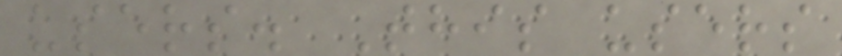users. This users
